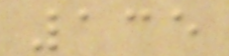135
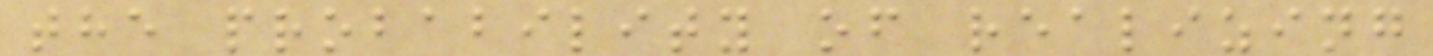the probability of realizing
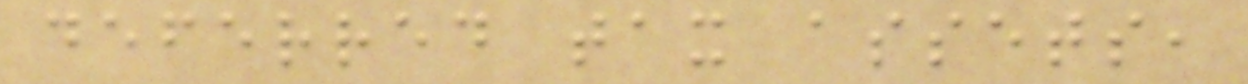deferred tax assets,
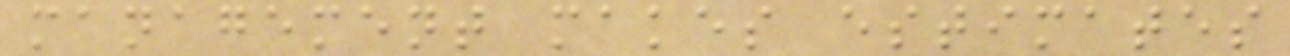management makes estimates
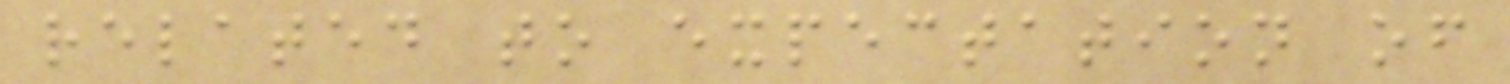related to expectation of
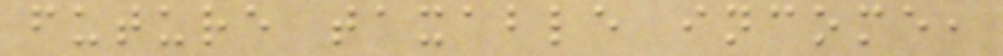future taxable income,
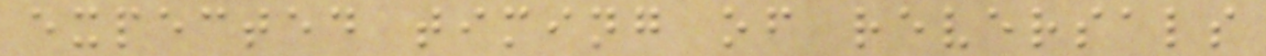expected timing of reversals
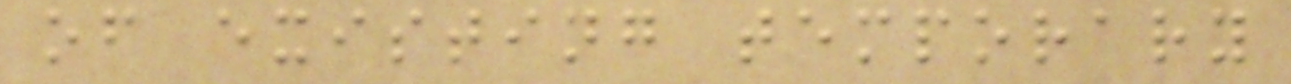of existing temporary
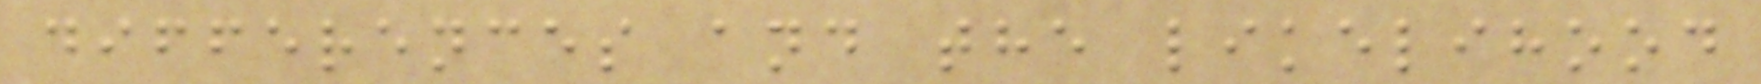differences and the likelihood
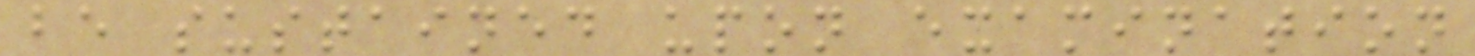be sustained upon examination
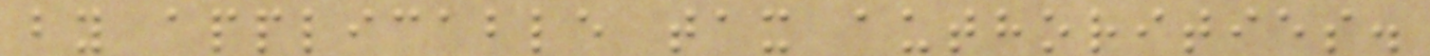by applicable tax authorities.
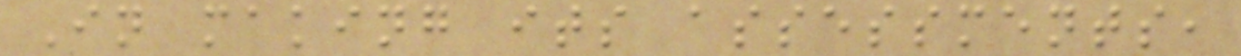In making its assessments,
